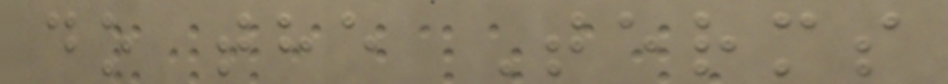do the Terms
